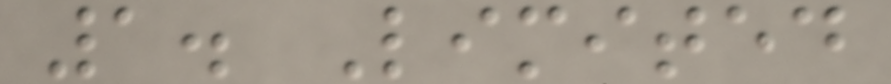1. Limited
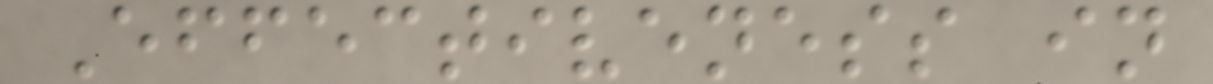Effectiveness in
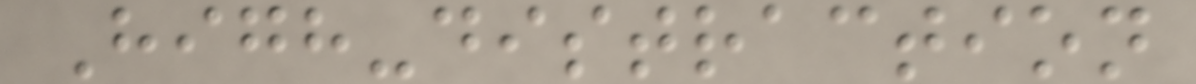High-distraction
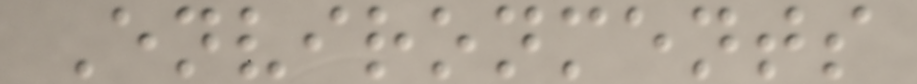Environments
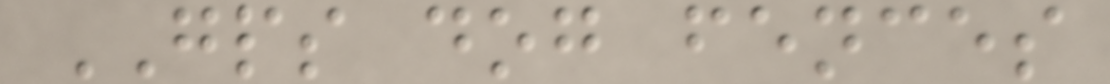GPS dog fences
